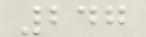247
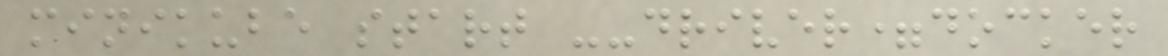minikube start --driver=docker
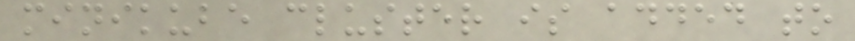minikube cluster is added to
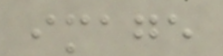image
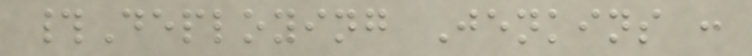#Deploying Jenkins :
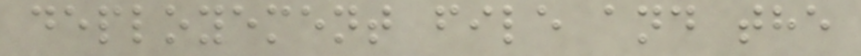deployement file and the
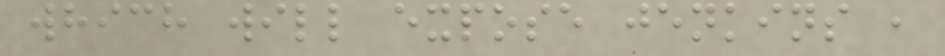which will expose jenkins ,
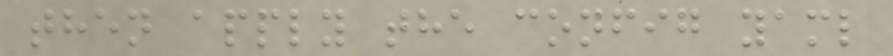then apply the config yaml
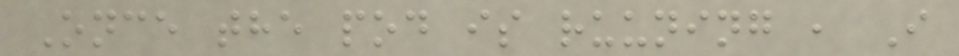Once the pod is ruuning , I
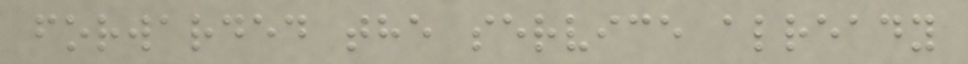forwarded the service already
